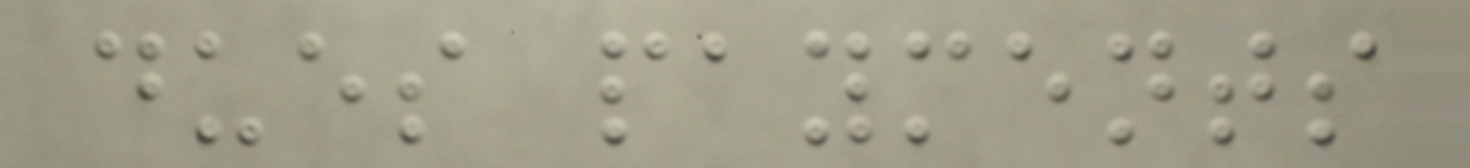dues payments
